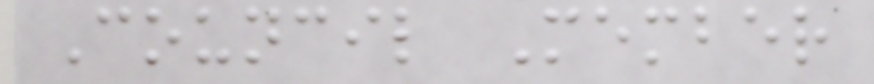Council Member
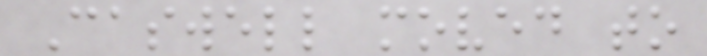Caswell moved to
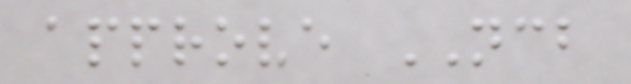approve NCB
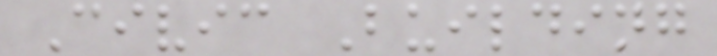Civic Building
